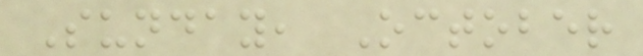Sunday, October
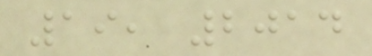19, 2014
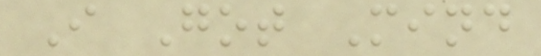I Got Mind
